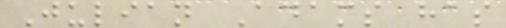Julian Adams has
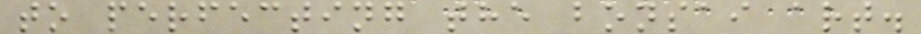to perfecting the bonsai art.
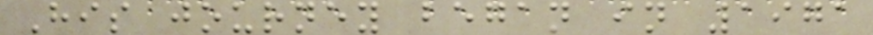His journey began in 1971
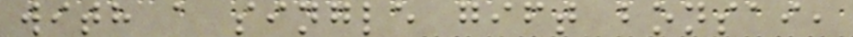with a single gift bonsai,
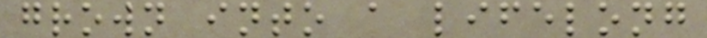grown into a lifelong
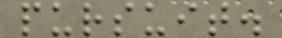pursuit.
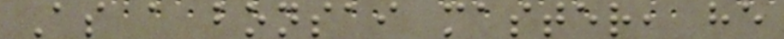As a bonsai master, he
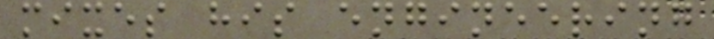mixes his engineering
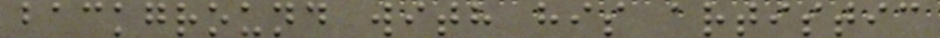background with his artistic
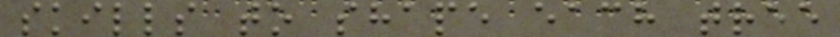skills to shape each tree
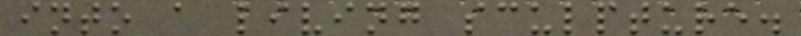into a living sculpture.
